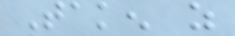Taken as
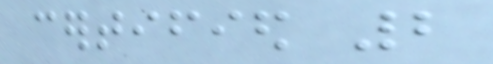certified 2
